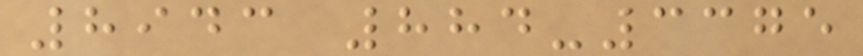8943 884-3375
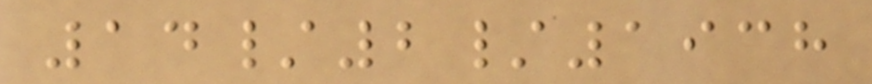14/2/1938
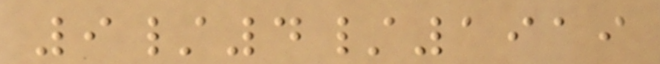9/4/1919
